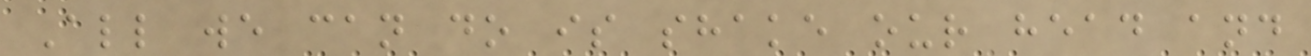All we can do is shake our head and
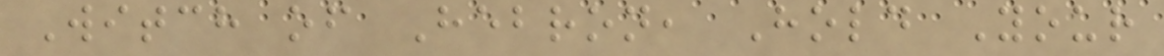Witch of Hebron, Hold Your
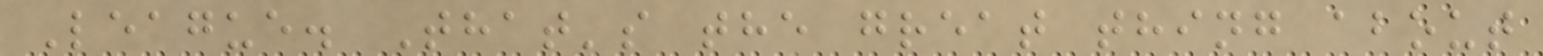League. That's the great thing about
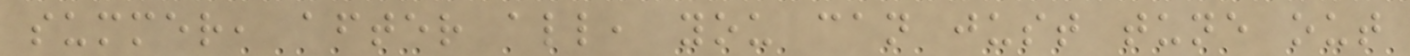summer, after all, you can just tune out
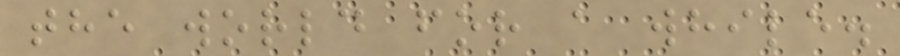the world for a while.
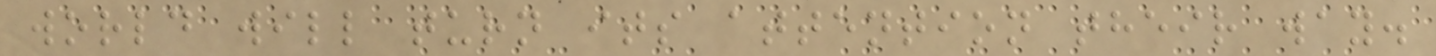world will turn its attention their way.
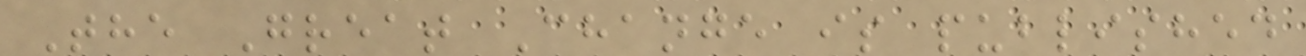The Great Change is published
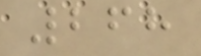268
